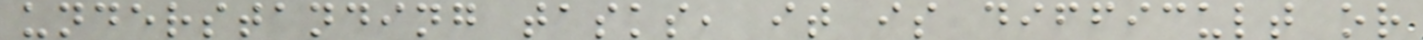understanding tasks, it is difficult or
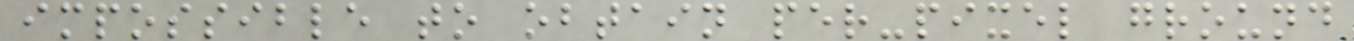impossible to obtain per-pixel ground
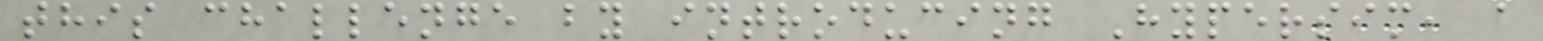this challenge by introducing Hypersim, a
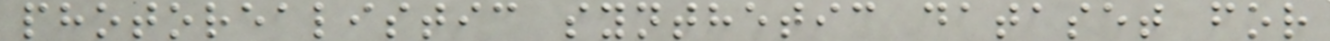photorealistic synthetic dataset for
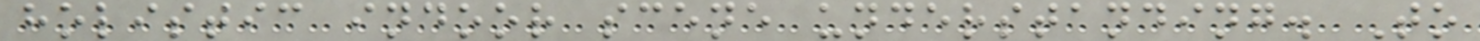holistic indoor scene understanding. To
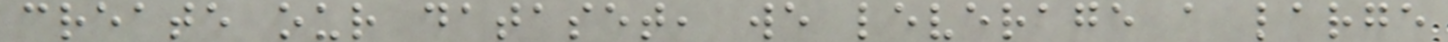create our dataset, we leverage a large
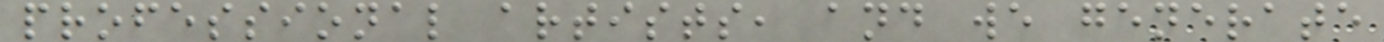professional artists, and we generate
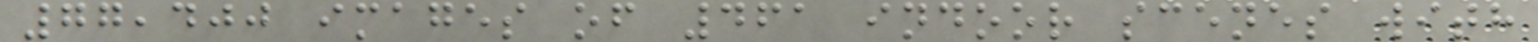77,400 images of 461 indoor scenes with
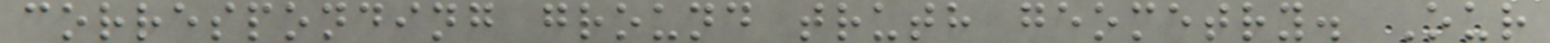corresponding ground truth geometry. Our
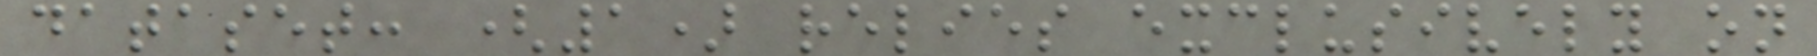dataset: (1) relies exclusively on
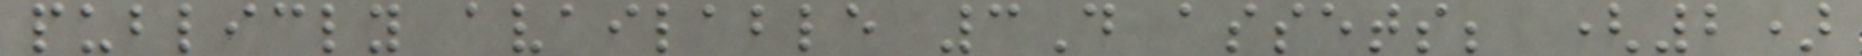publicly available 3D assets; (2)
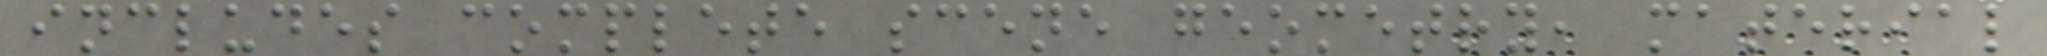includes complete scene geometry, material
